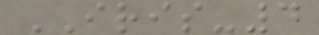IRIS-4
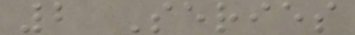2 Series
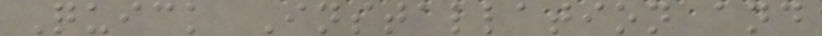Quick Installation and
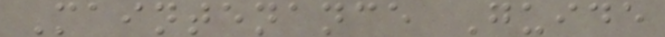Maintenance Guide
